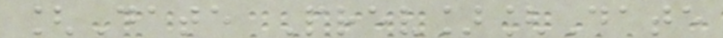[Date Prev][Date
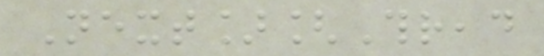Next][Thread
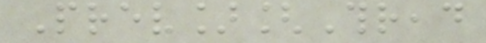Prev][Thread
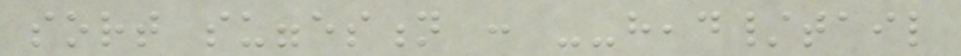sort suggestion : --head/tail
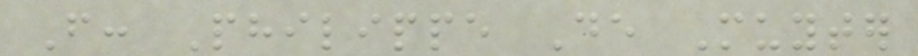From: Philippe De Muyter
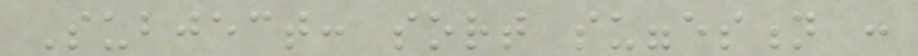Subject: sort suggestion :
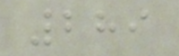289
